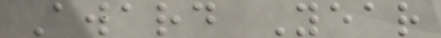Award Year
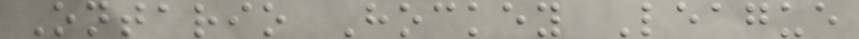Ontario Hockey League
